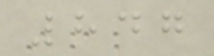847
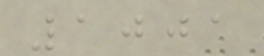1001
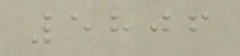5806
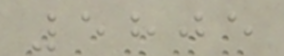5805
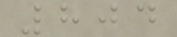804
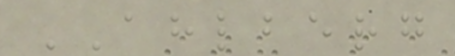AHLBERG
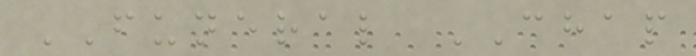FUNERAL CHAP
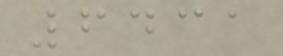6431
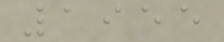1955
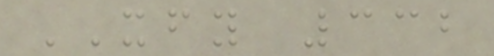XFY 332
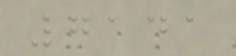7141
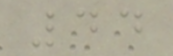44
